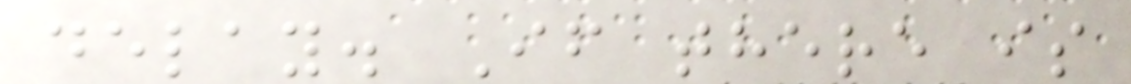delay. If there is
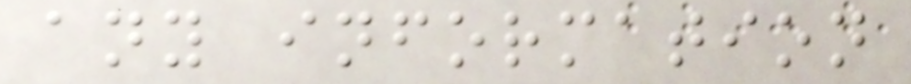any information
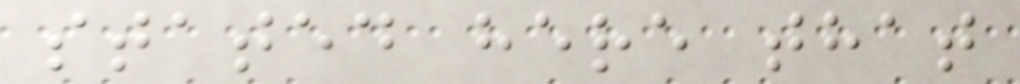stated here that
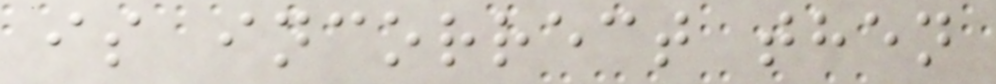is incorrect then
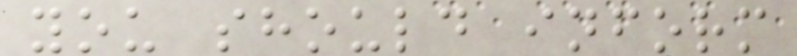you should inform
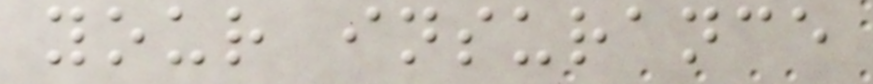your insurance
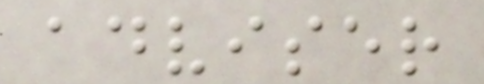adviser
